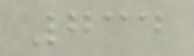734
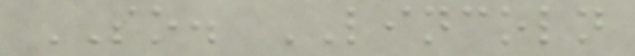SO. LINCOLN
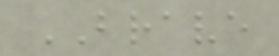BRAVE
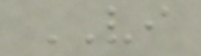VI
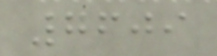7609
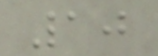10
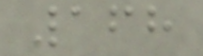168
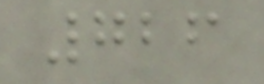726
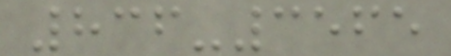836-3565
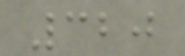320
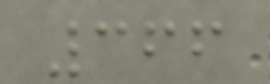366
